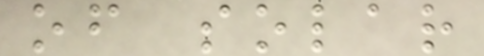of solar
